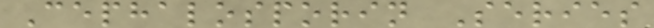Cephalosporin Series
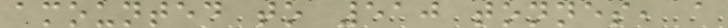amounted to 510 tonnes, a
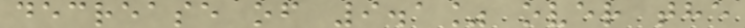decrease of 9.1% over the
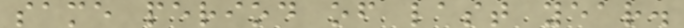same period of last year.
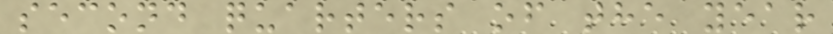second quarters of the year
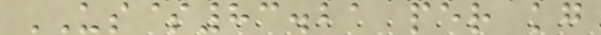US$83.21 per kg
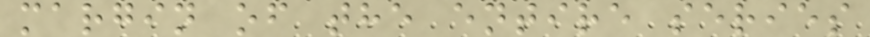margin of the entire series
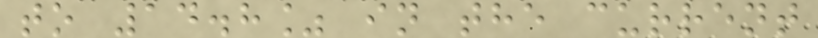to 14.8% in the current
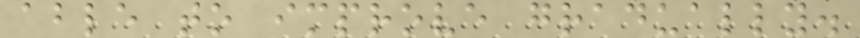able to improve gradually.
